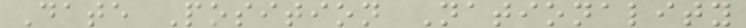Date Position Nationality
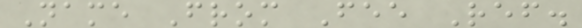Name From Fee Ref.
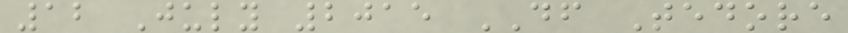12 July 2015 DF Tedore
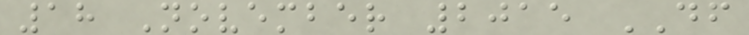18 November 2015 DF
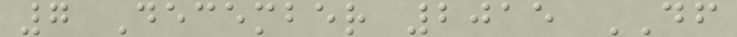7 December 2015 DF
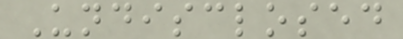Undisclosed
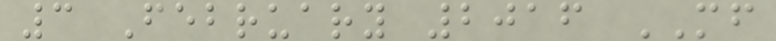3 February 2016 MF
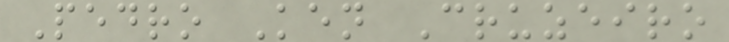Pedro Ken Cruzeiro
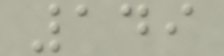149
